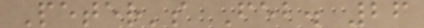Peter's Feb. 26
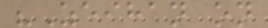"Zeihan on
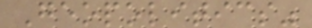Geopolitics"
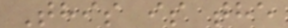This is the
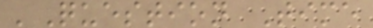'Question Time
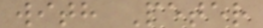with Peter
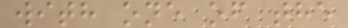with one of the
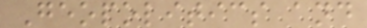Geopolitics and
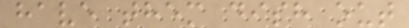have them dish out
